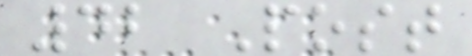42 Post
